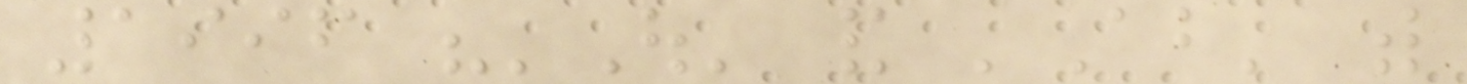1996 "'Out' and 'About' with
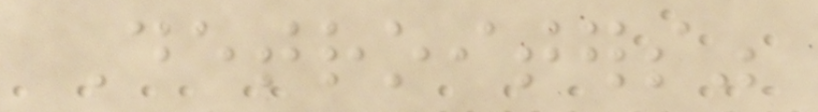Detroiters"
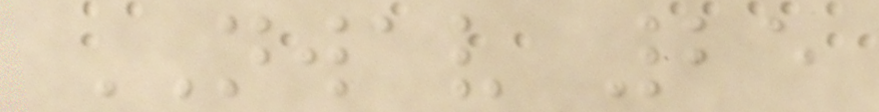NWAV 25
